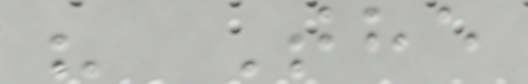" The
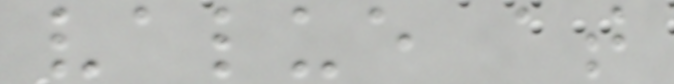value at
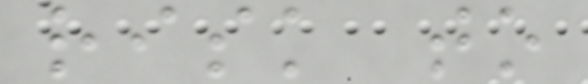risk to
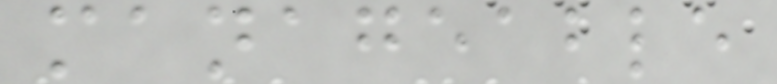manageable
